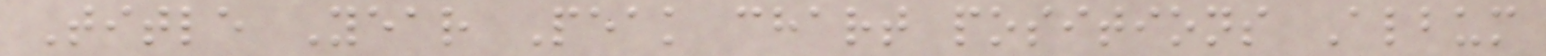Title Year Peak chart positions Album
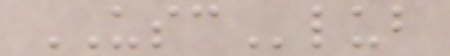USClub
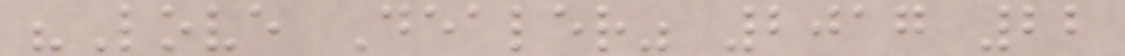"Love Dealer" 2017 22
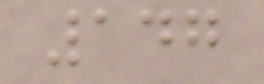147
